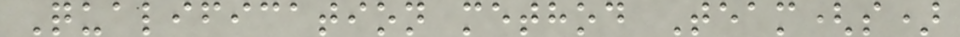Qualification method Team(s)
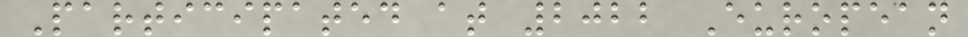Participated at 2022 European
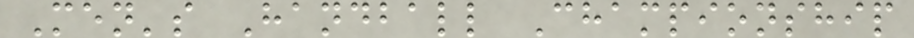Men's Handball Championship
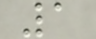1
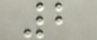2
